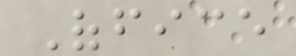Office
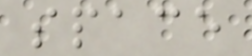space
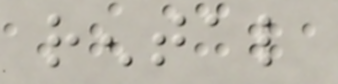rental
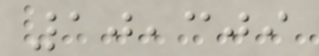10,309
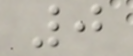0
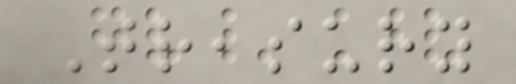Treasury
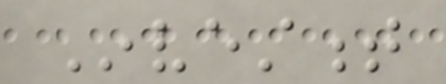Investment
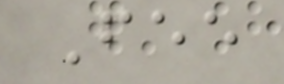Fee
